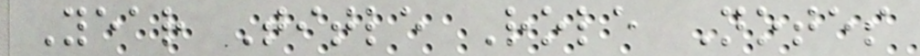Year Title Role Notes
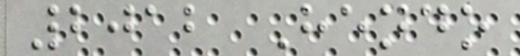2012 Hendo
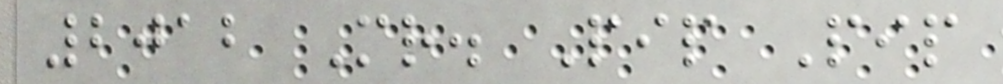2012 Mr. Pip Pip
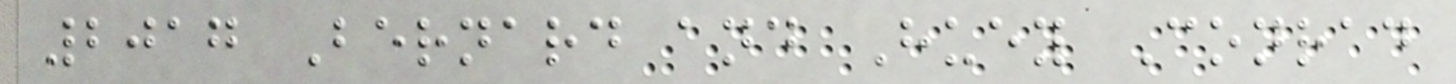2017 Bernard and Huey Conrad
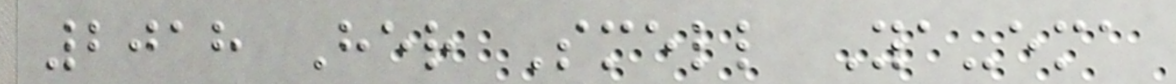2018 Her Smell Ya-ema
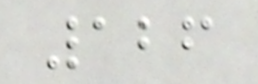126
